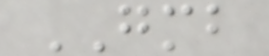GMB
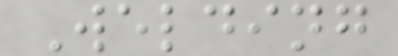Welding
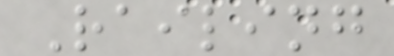Railing
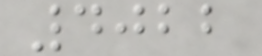4022
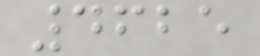4625
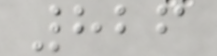826
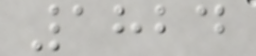1824
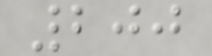200
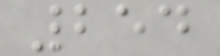254
